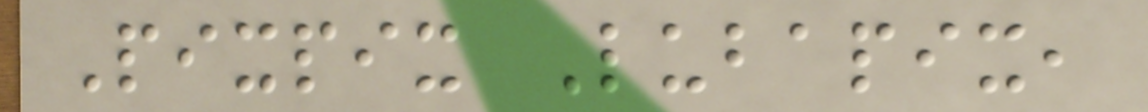Pixpix Lubapix,
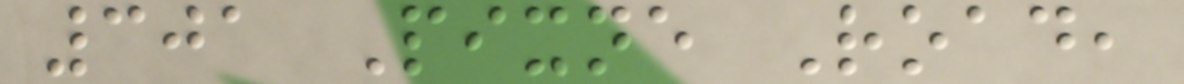301 Pixne Road,
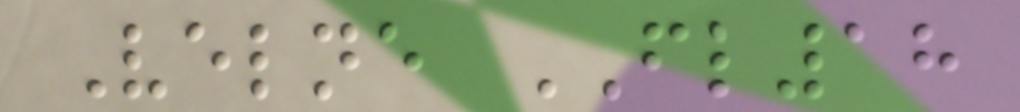Velne FL18
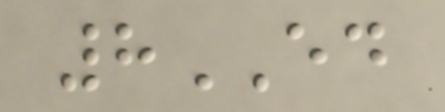8ED
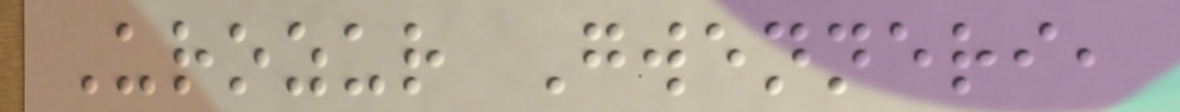Urozur Gwenneri,
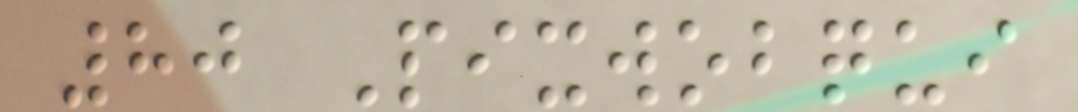80 Pixwobqui
